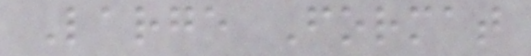Large Format
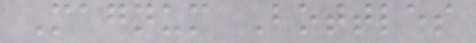Magnum Bottles
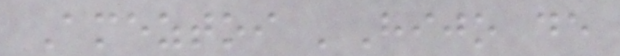Ameztoi 'Hijo de
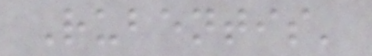Rubentis'
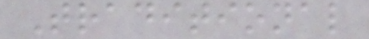Traditional
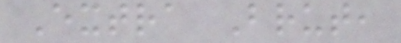Extra Brut,
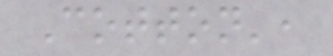Cotton',
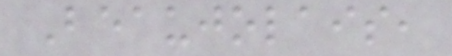Beaujolais,
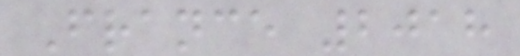France 2018
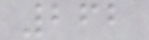262
